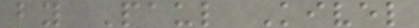by Paul Kivel
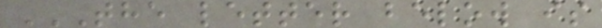THE LETTER BELOW IS
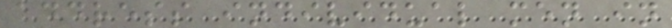address individual men in
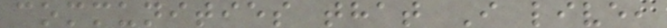communities that I live,
